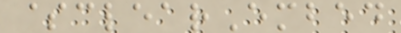$clearEmbed
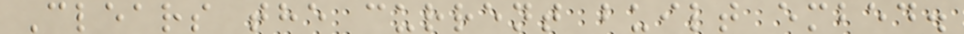Clears the current built embed.
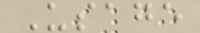Usage
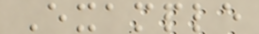Example
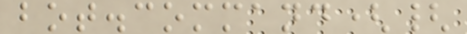bot.command({
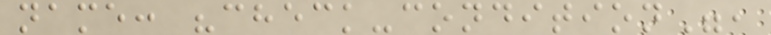name: "check-condition",
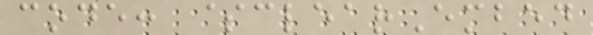code: $clearEmbed
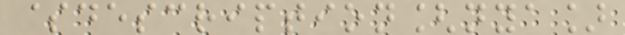$description[nya]
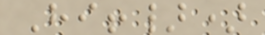Hi!})
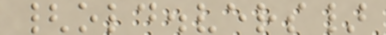{old.vers}
